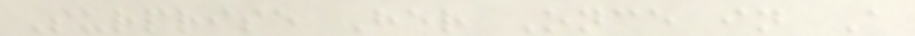Surprise Her Once in A
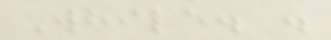While. .
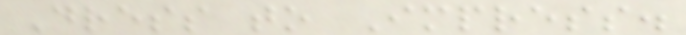Dress to Impress.
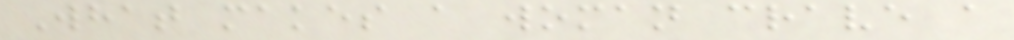What makes a woman crave a
